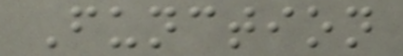Function
